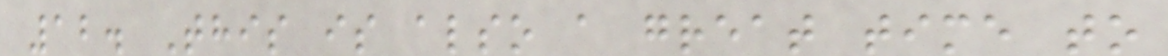12. This is also a great time to
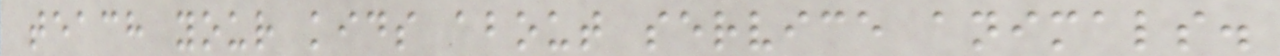teach your kids about service animals.
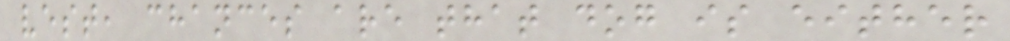vest, chances are that dog is either
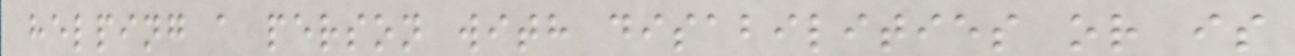helping a person with disabilities or is
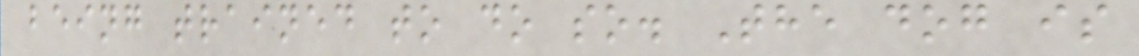being trained to do so. The dog is
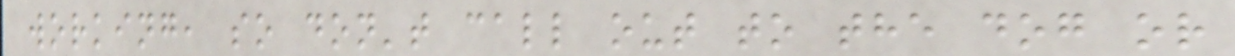working, so don't call out to the dog or
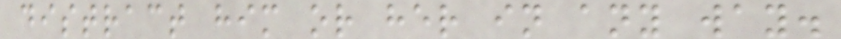distract him or her in any way.
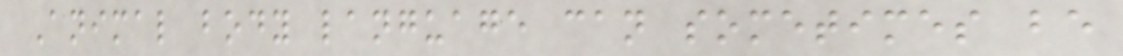Animal body language can sometimes be
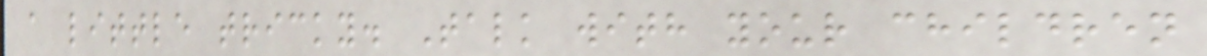a little tricky. Talk with your children
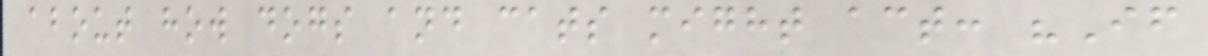about how dogs and cats might act: "If
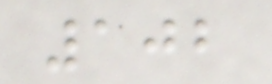102
